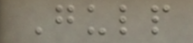Gulp
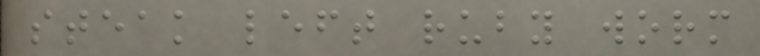steak left ruby worm
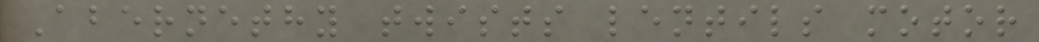Abernethy twists lentils motor
